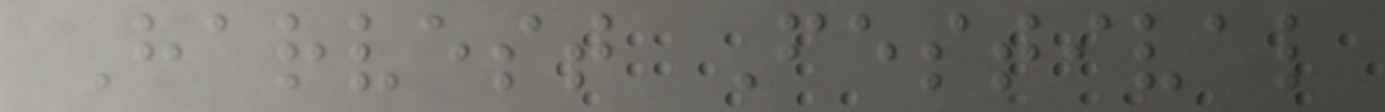Harvest Festival
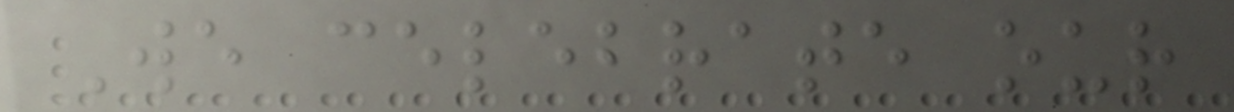We celebrate our
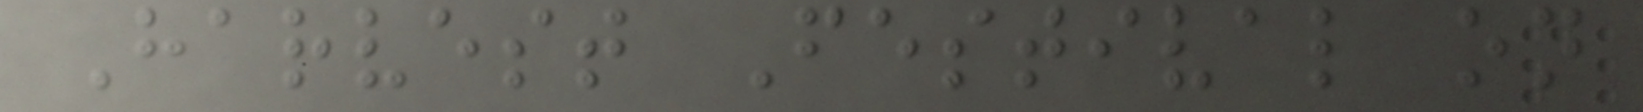Harvest Festival on
